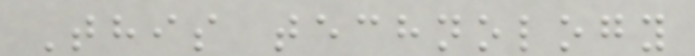This technology
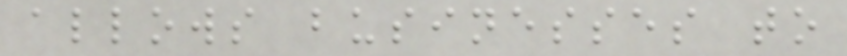allows businesses to
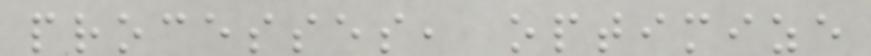processes, optimize
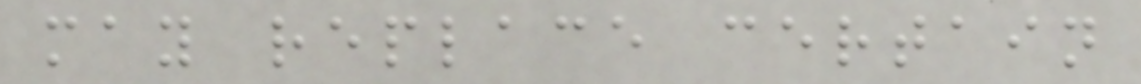may replace certain
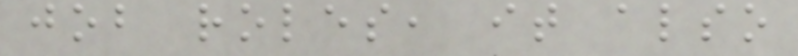job roles, it also
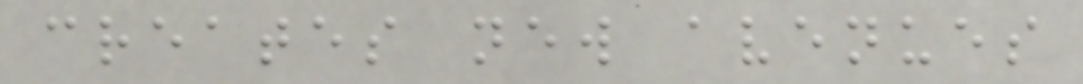creates new avenues
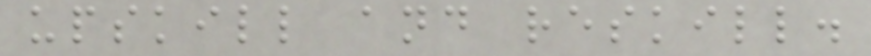upskill and reskill.
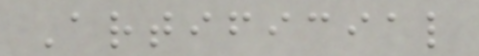Artificial
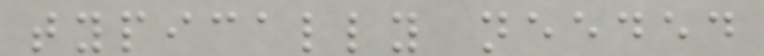typically needed
